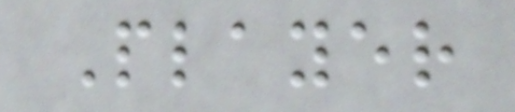Player
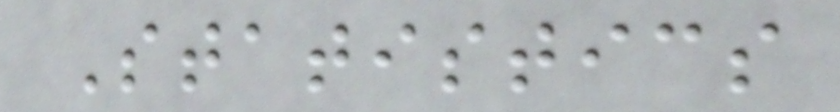Statistics
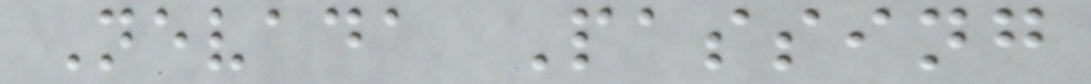Nevada Passing
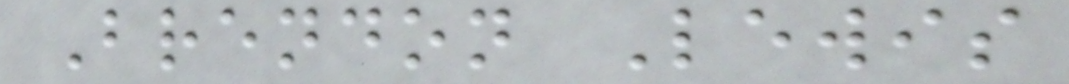Brendon Lewis
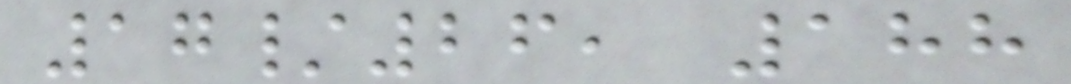17/26, 188
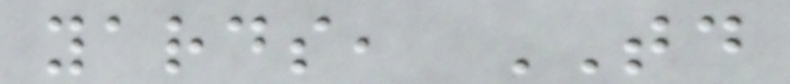yards, TD
